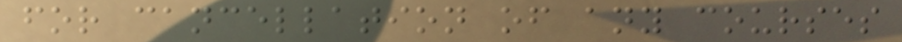for cancellation of any courses
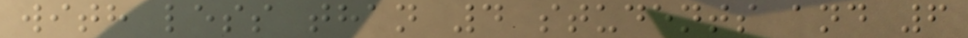with less than 4 students and 6
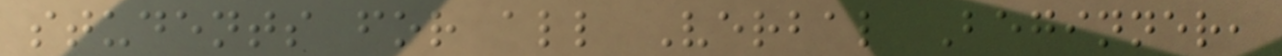students for all Verbal Beginner,
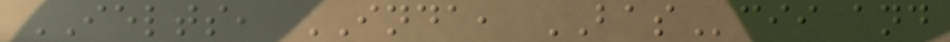IELTS, INDA, BAScii and
